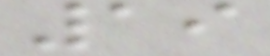19
